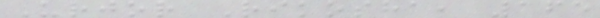Urjor Rikosha, 165
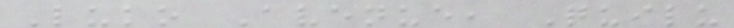Luko Avenue, Quilu
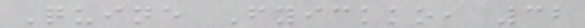Quine Fyickko, 32
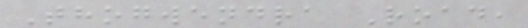Thogwendra Road,
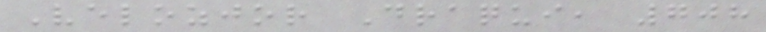Velozjor Draqui, 708
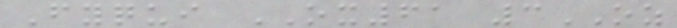Fyqui OX61 3OZ
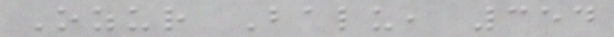Ozur Balu, 354
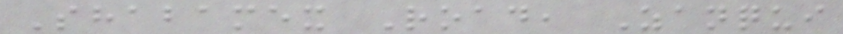Shabamex Road, Zanqui
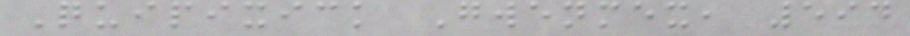Quipixick Gwenmex, 594
